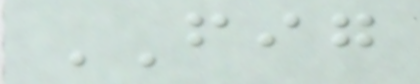FIG
